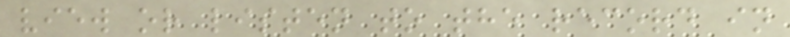view or listen to the record in
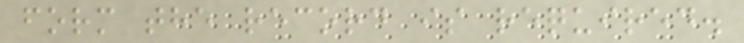form the record is required.
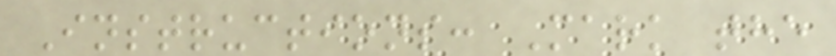Instructions: Mark the
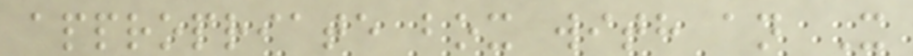appropriate box with an X
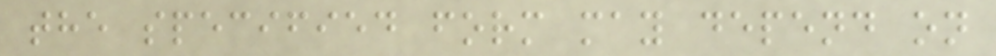the specified form may depend on
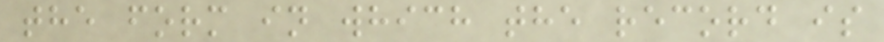the form in which the record is
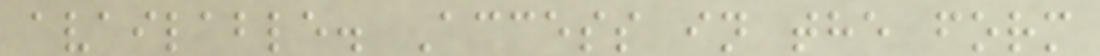available. Access in the form
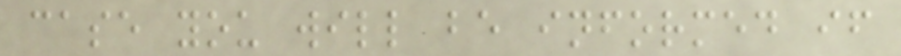case you will be informed if
